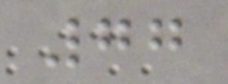77
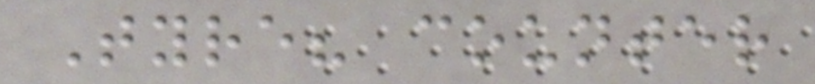Tyre? counter
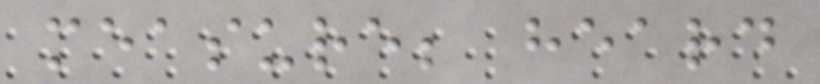measure; heard
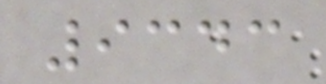9343
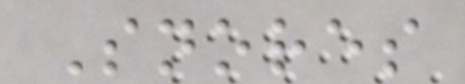Snores
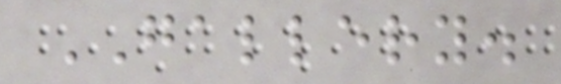GALLERY.
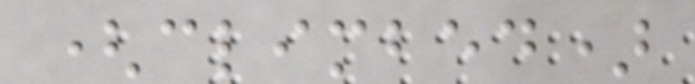(climbed)
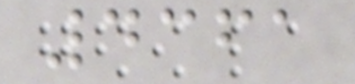4361
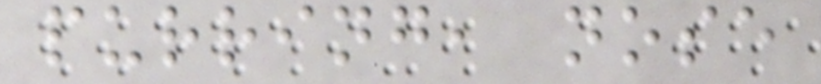purring, nose
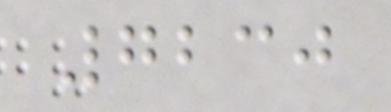7230
